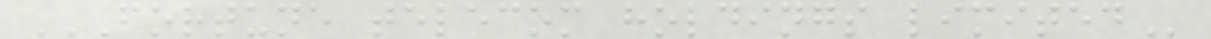FORTUNE TELECOM HOLDINGS LIMITED
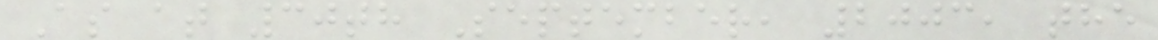As at 30th September, 2003, the
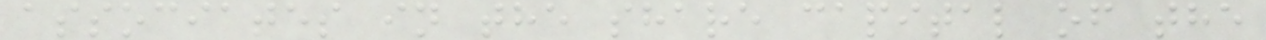associates in the share capital of the
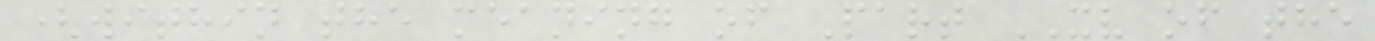(within the meaning of Part XV of the
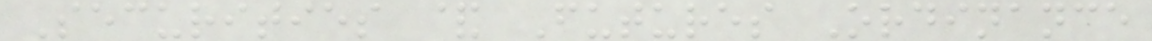Securities & Futures Ordinance
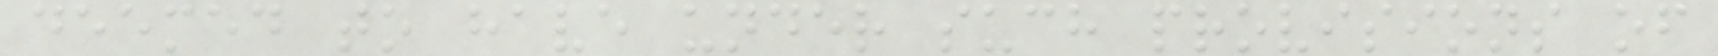deemed to have under such provisions of
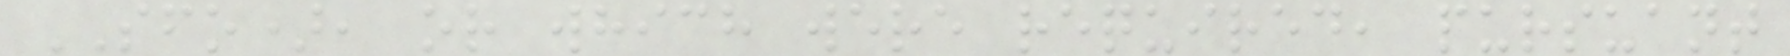SFO), or which were required, pursuant
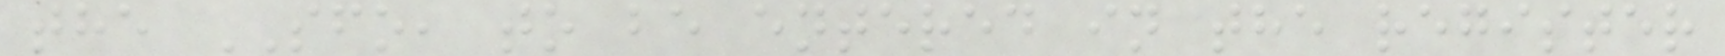the SFO, to be entered in the register
